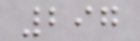297
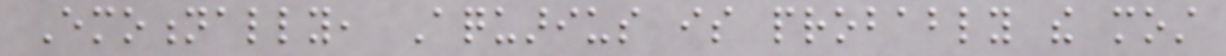Emotionally, Aquarius is probably the most
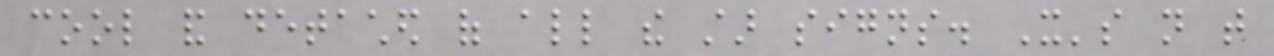cool and detached of all the star signs. It's not that
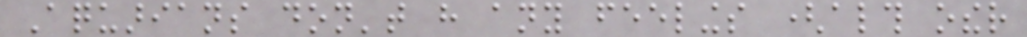Aquarians don't have any feelings (although other
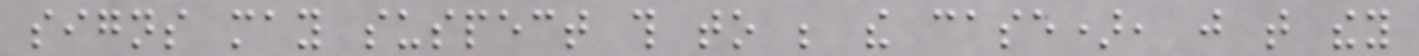signs may suspect this to be the case), just that they
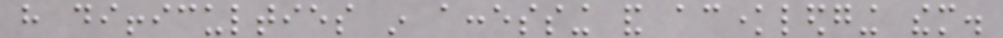have difficulties in accessing and acknowledging them.
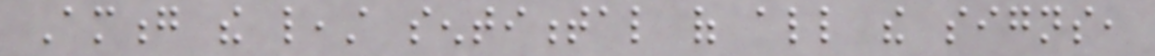Among the least sentimental of all the signs,
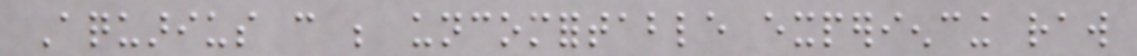Aquarius can be uncomfortable experiencing raw
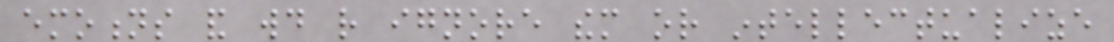emotions and would rather ignore them or intellectualize
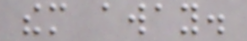them away.
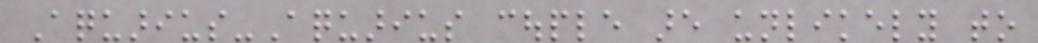Aquarius-Aquarius couple are unlikely to
